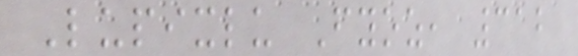Lupixlu Fyoz, 312
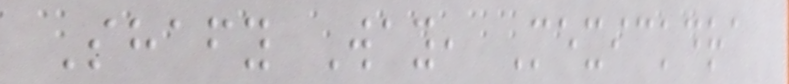Shafy Way, Mexickdra
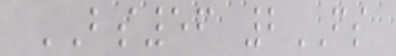BS56 2FS
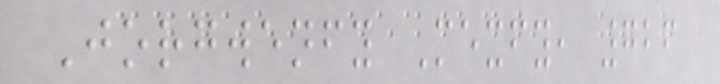Jorgwenfy Mexfy, 726
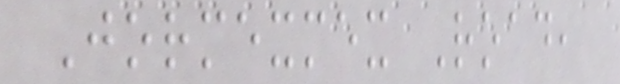Jormexmex Road,
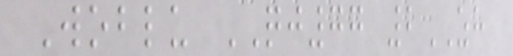Woblu QJ77 2ZH
